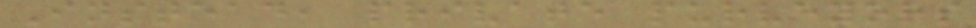Instead, private purveyors
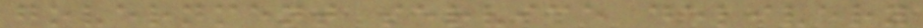government service delivery
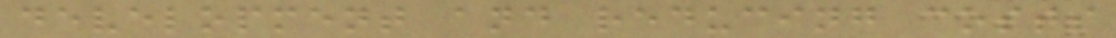development and reducing costs
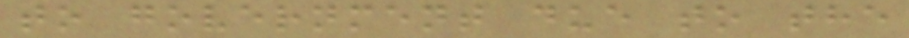to government due to the
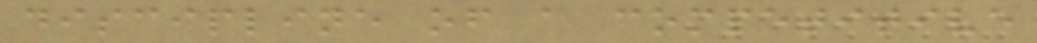discipline of a competitive
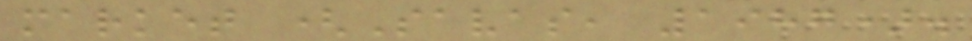market (Savas, 1987).
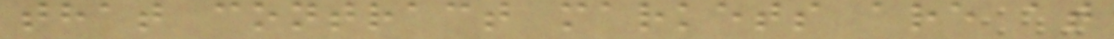that contract markets are at
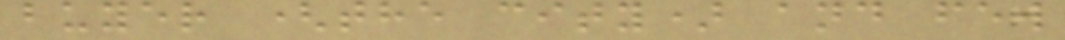buyer (the city) and few
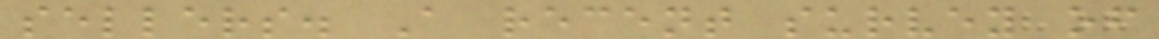sellers. A recent survey of
